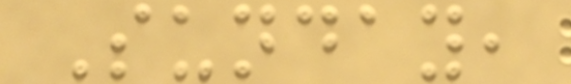Sunday,
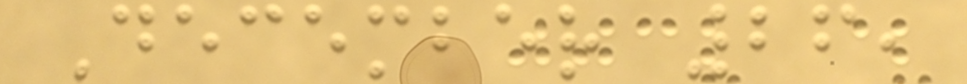December 26,
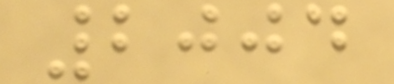2004
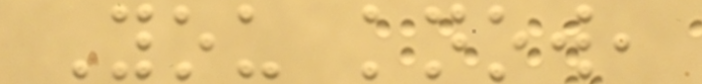You know,
